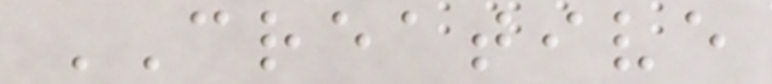CREATIVE
